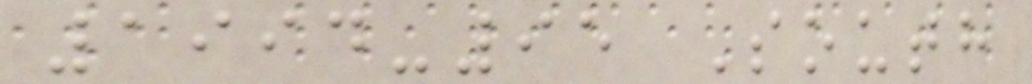1994-95 South
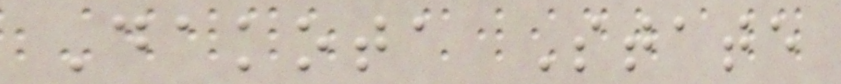Dakota State
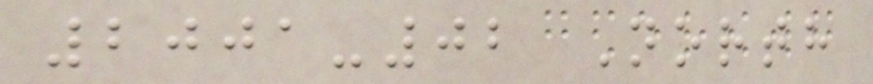2001-02 North
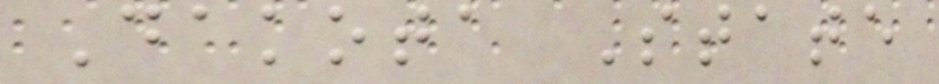Dakota State
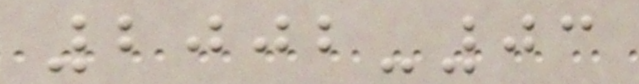2002-03
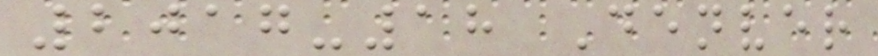2017-18 Denver
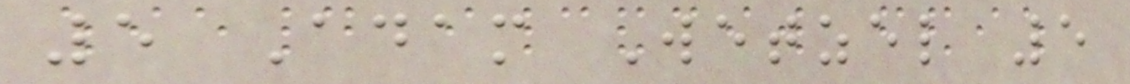5 Adam Wetzel 5
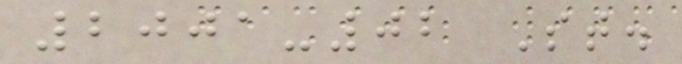2001-02 St.
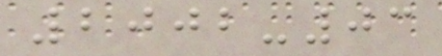2002-03
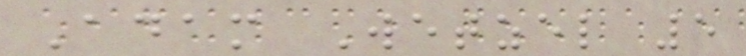Adam Wetzel 5
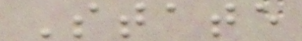State
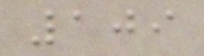109
